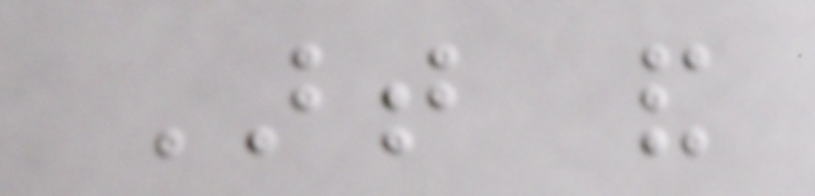Art and
